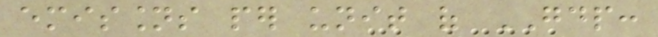emissions per unit of GDP:
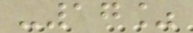-17%
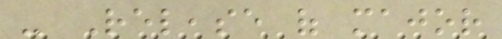- Release of major
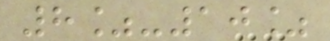8%-10%
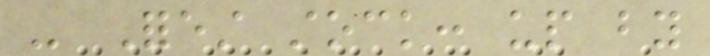- Forest stock: up by
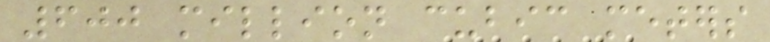600 million cubic meters
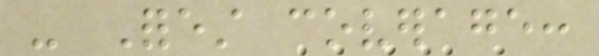- Forest coverage:
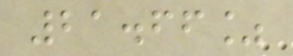21.66%
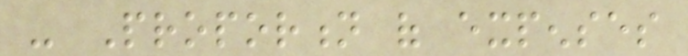- Proportion of expenses
